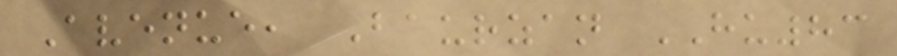Avenue, Baurzan HU83
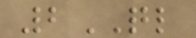2QL
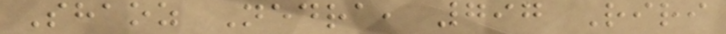Shaoz Nedra, 797 Riri
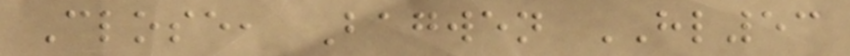Close, Bagwen HL53
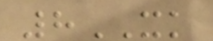8XK
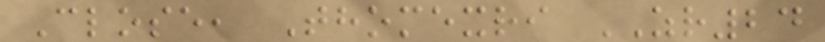Close, Thomexri ZR24
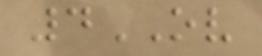4OV
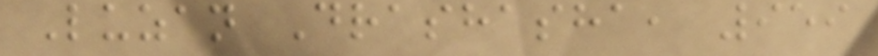Luzan Drashasha, 959
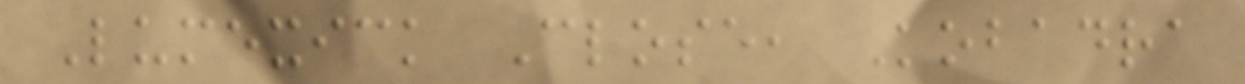Lumexick Close, Kobadra
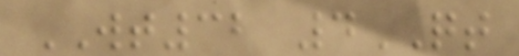WT32 4QT
